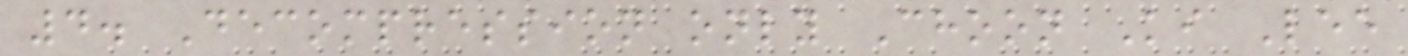4. Decompression only Choon Ki Lee
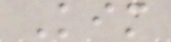Kim
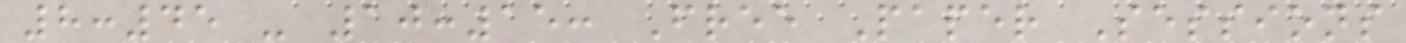8:45 - 10:15: Free Paper Sessions
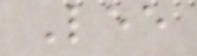Lee
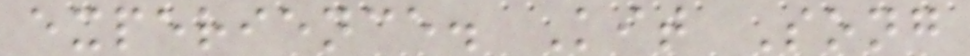experience. Kit Song
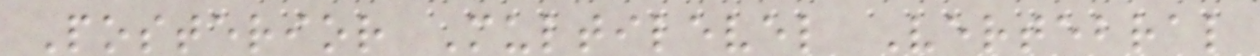Posterior Multilevel Vertebral
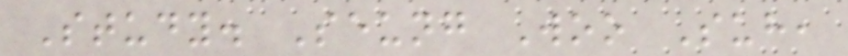Study. Seung Woo Suh,
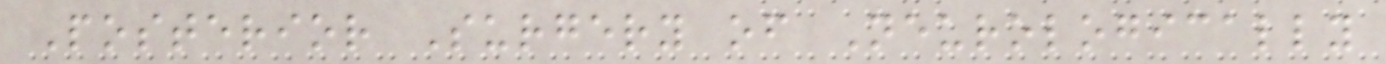Posterior Surgery of Neurologically
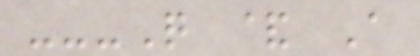---Q & A
